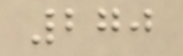270
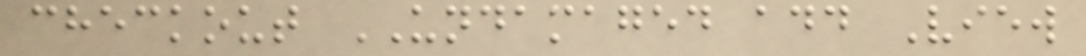checkout UNDAMAGED add View
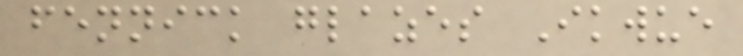fennick glazes Ikwue
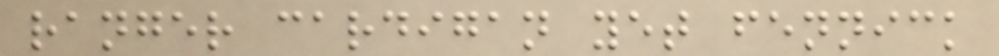ranger cardigan yet fennick
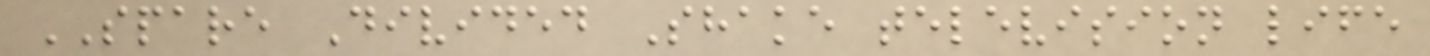SPARE Divided Shake television life
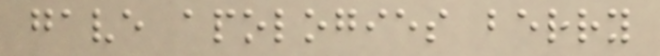gave apologies berry
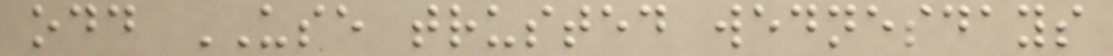odd USE trusted wednesdays
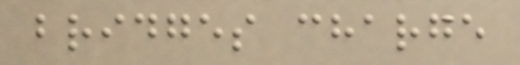bridges charge
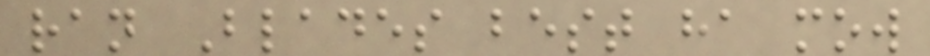ran Blades best ha mow
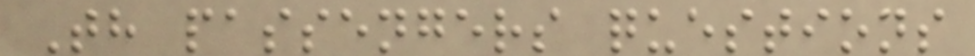Th passengers questions
